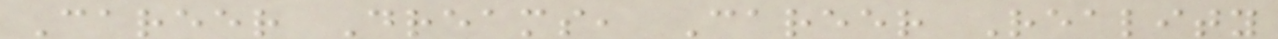Career Dreams, Career Reality
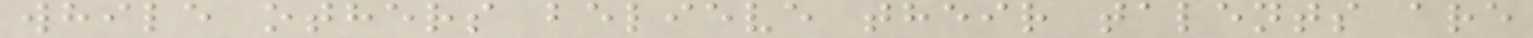while others believe their talents are
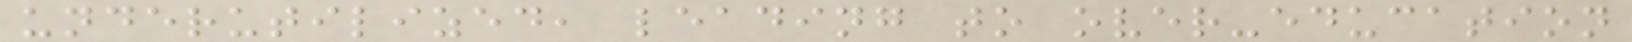underutilized, leading to over-education
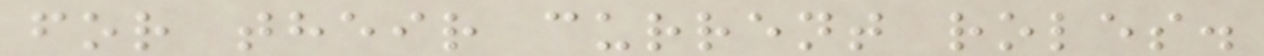for their current roles.
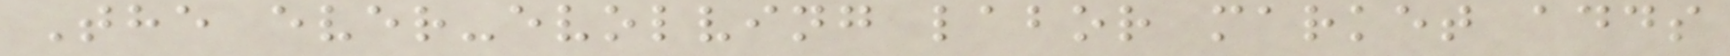The ever-evolving labor market adds
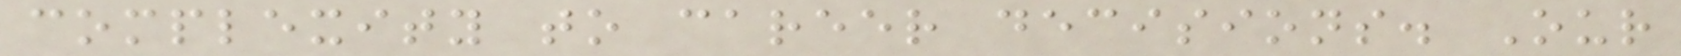complexity to career decisions. Our
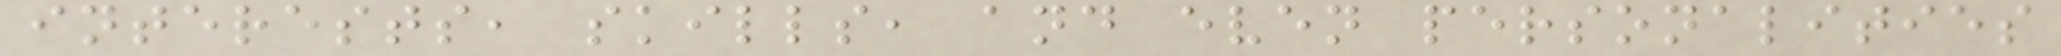interests, skills, and even personalities
